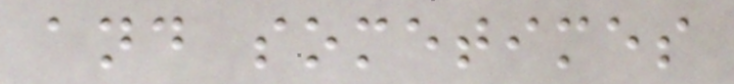and sometimes
